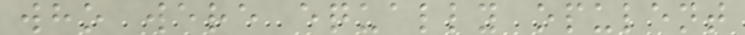who were equally opulent
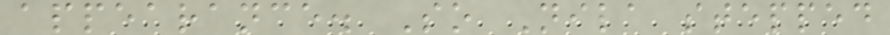appearance. So Nila stepped
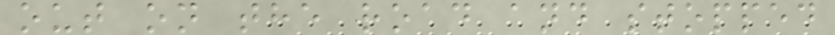out on the road and stopped
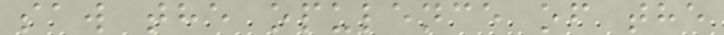saw the opulence of the
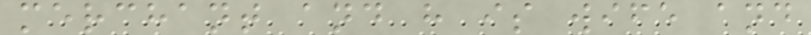merchant and h is wife and
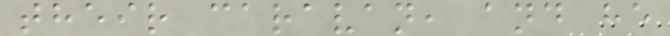their caravan, and he
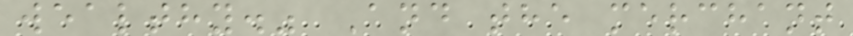wealthy." And the merchant
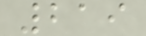219
